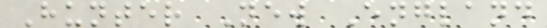Hunter New England
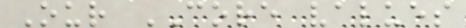Our CORE values
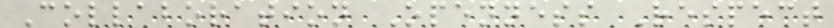Collaboration Openness Respect
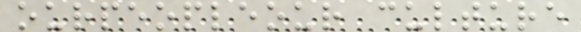ourpeopleour culture
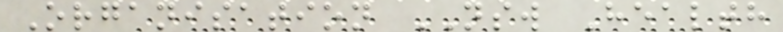Organisation NSW Health
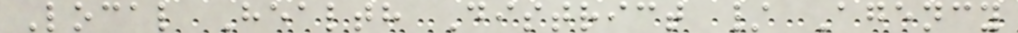Local Health District / Agency
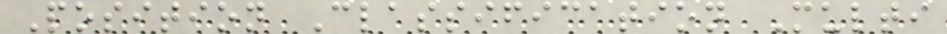Position Classification Multi
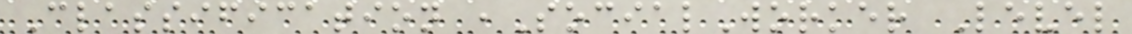Classification ,SocialWorker Level
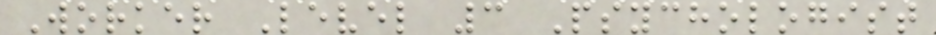Worker Level 3 Psychologist
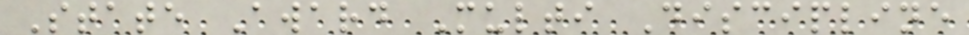State Award Multi Discipline
